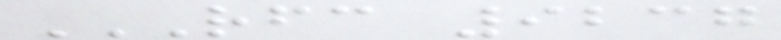RFC 9237
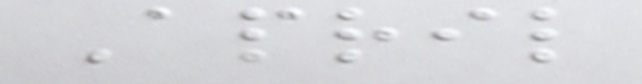April
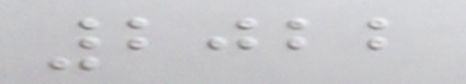2022
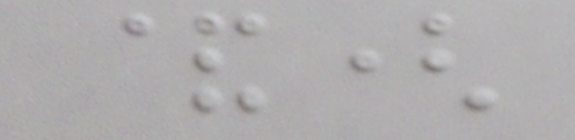&(
